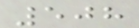508
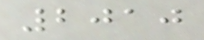2010
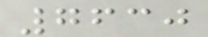7630
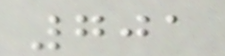701
